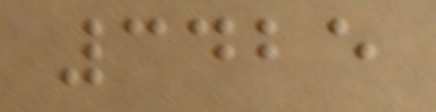3425
